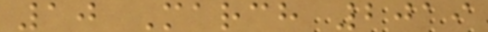10 March 2019
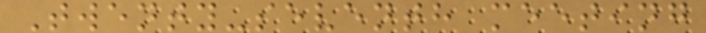Twenty-seventh meeting
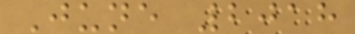June 2018
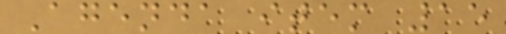Agenda item 15
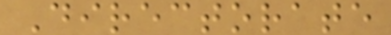Directorate
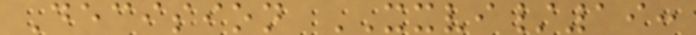Decision XXVI/19:
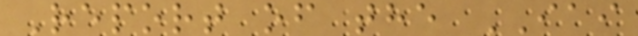Report of the IAI
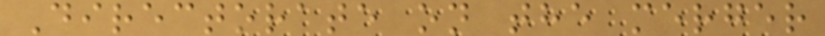Directorate on the merger
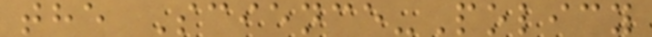the Science-Policy
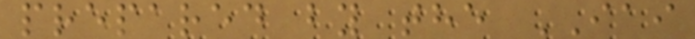prepared by the IAI
